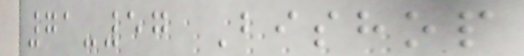71-57 Bishop
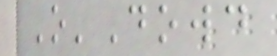O'Dowd
